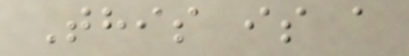This is a
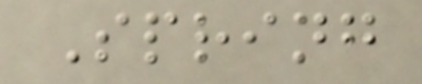Spring
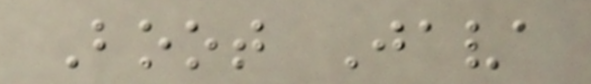Boot Java
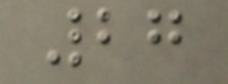27
